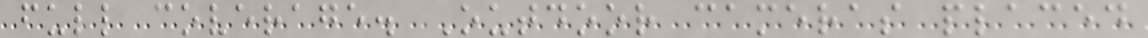full coverage. Outdoor cameras placed
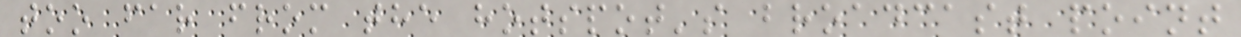too far from the hotspot's broadcast point
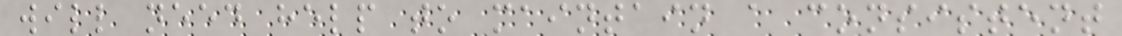will need help to maintain a consistent
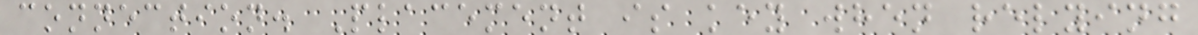connection. Placement is key when relying
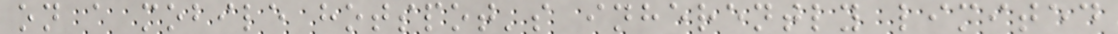on a mobile hotspot's inherently limited
